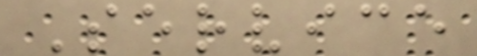Service
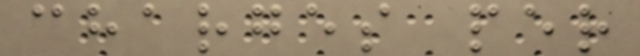charges per
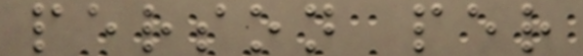person per
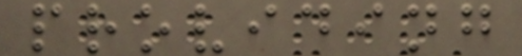providing
